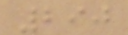290
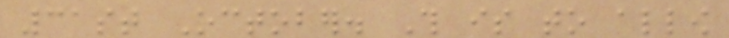31st October. This is to allow
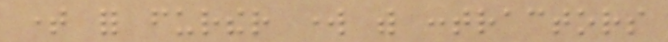time for further work with contractors
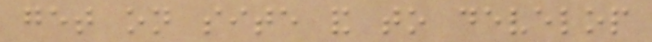get on site and to develop
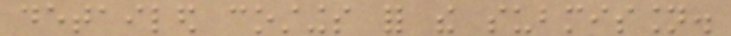detailed costings for the submission.
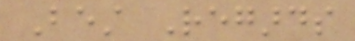Best Regards
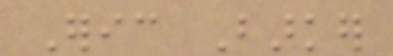Eric Barker
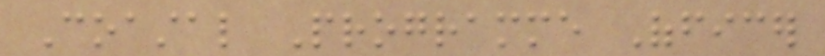Coastal Programme Officer
